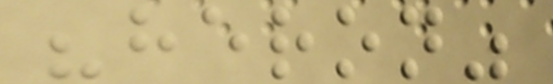"heron"
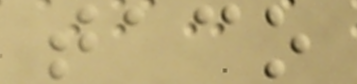taco
